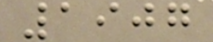1907
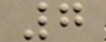7
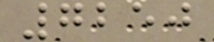7250
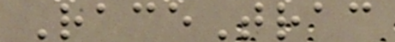RaceTrac
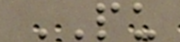PU
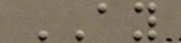AY
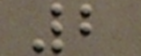2
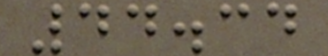44.34
